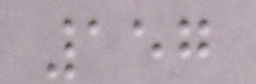157
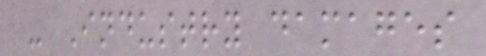- Industry damages
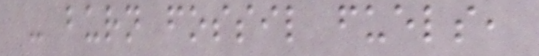- burn fossil fuels,
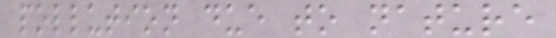pollution due to nature
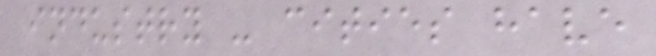industry - cities have
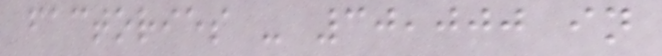factories - 30,000 in
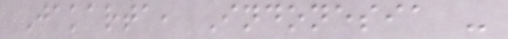Jakarta, Indonesia -
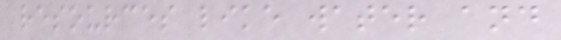resources like water and
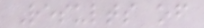Results of
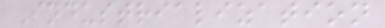Industrialization
